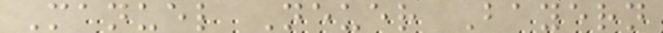Manuel Neuer Bayern
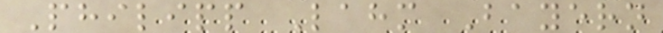Philipp Lahm Bayern
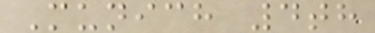Munich 4th
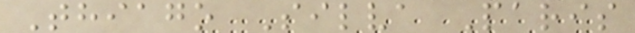Thiago Silva Paris
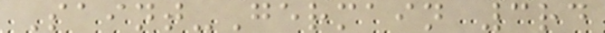Saint-Germain 3rd
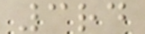3rd
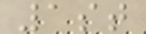1st
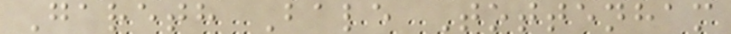Gareth Bale Tottenham
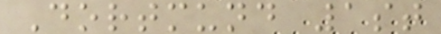Dortmund 1st
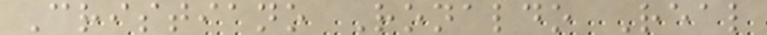Cristiano Ronaldo Real
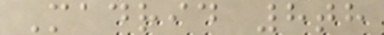Madrid 8th
